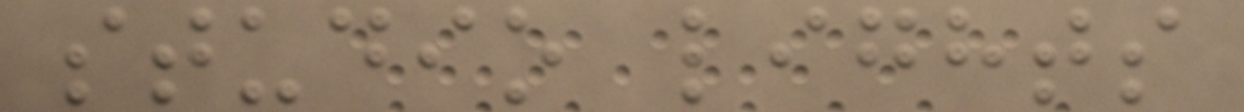studio lights
